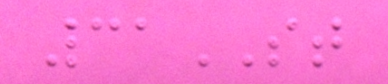31ST
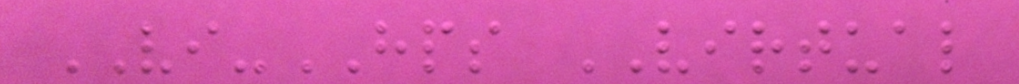VI-HPS VIRTUAL
